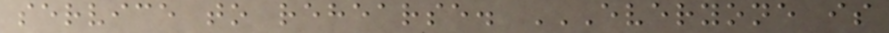service to rehearse. EVERYONE IS
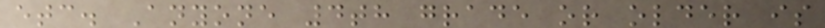etc. Anyone 4th grade or older is
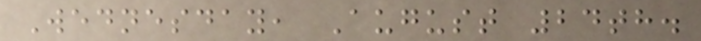Wednesday, August 24th.
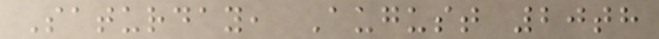Saturday, August 20th
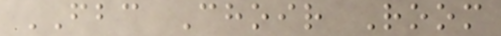FBC Choir Room
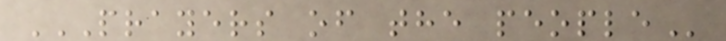PRAYERS OF THE PEOPLE
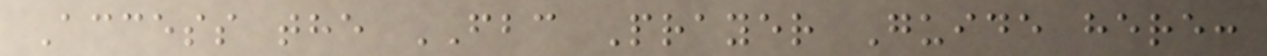Access the FBC Prayer Guide here:
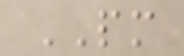PM
